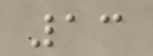13
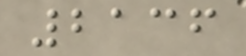2136
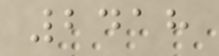2418
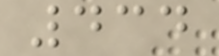434
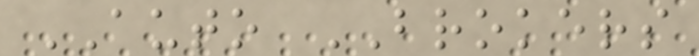AUTO BROKERS
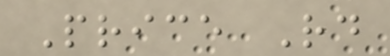Price Rd
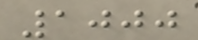1000
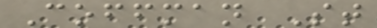Coffman St
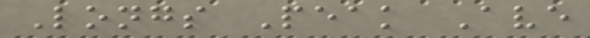Longs Peak Ave
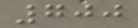700
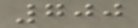700
